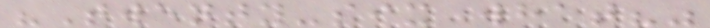"Twenty-six what?"
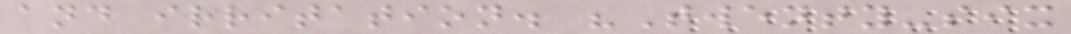and irritation. "Twenty-six
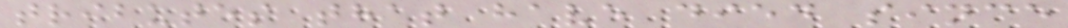tributes that have died since
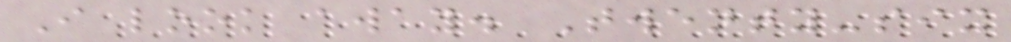I look away. Twenty-six
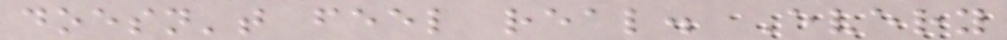doesn't feel real. Every
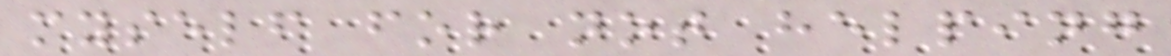myself for not helping
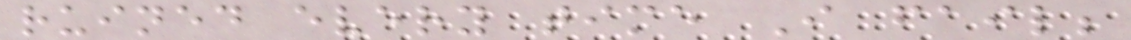ruined every time I fail;
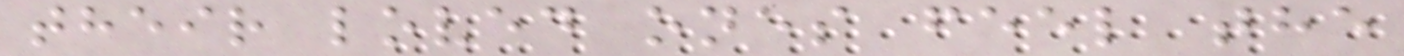their loved ones feel the
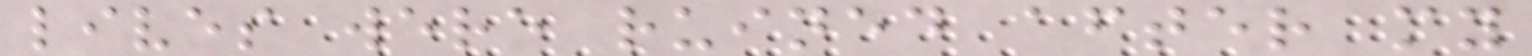lives were ruined after my
